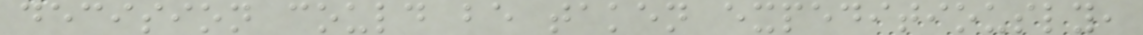decision could be taken expeditiously,
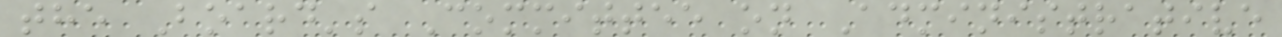the Board's Committee on Administrative
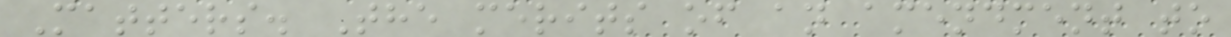Matters. The merits of an amendment to
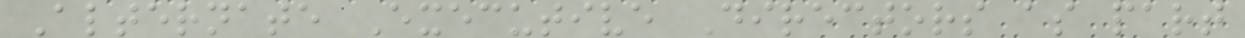Alternate Executive Directors as part
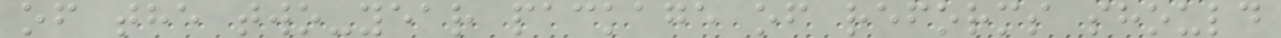of the two-year package of reforms should
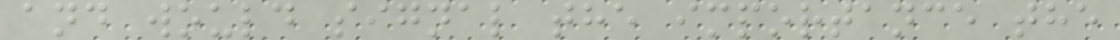and would signal the importance the
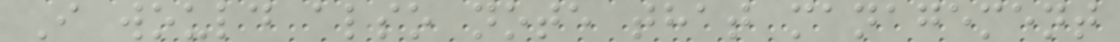I would also note that management
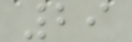29
